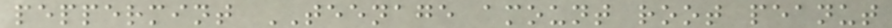peppermint TEENAGE amount root peanut
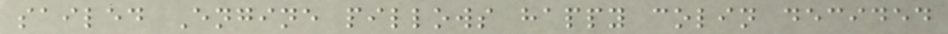sailed Engine pillows happy colin decided
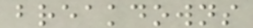breakdowns
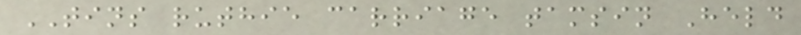TINS ruthie carriage tamsin Held
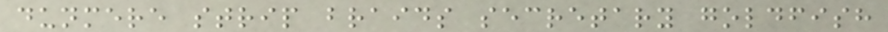dunmere strip braids secretary goldfish
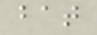bat
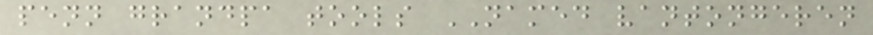penn grandpa tools NAMED vantongeren
